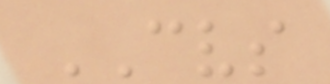CVS
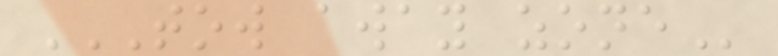TOW AWAY ZONE
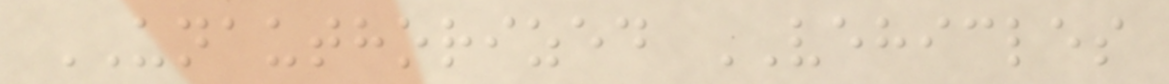UNAUTHORIZED VEHICLES
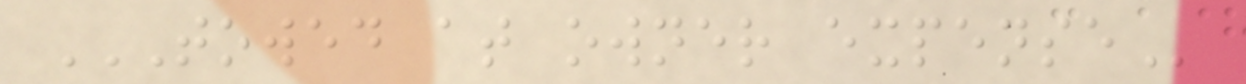TOWED AT OWNER EXPENSE
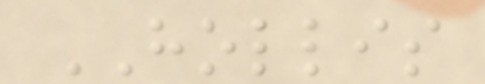HOLLIS
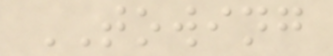TOWING
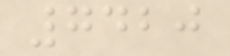7420
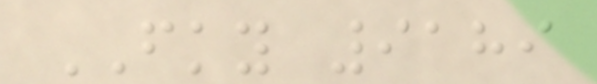FKY 9189
